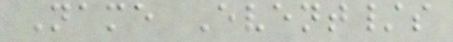Name Event/s
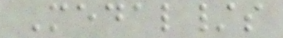Medal/s
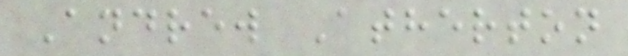Andrew Atherton
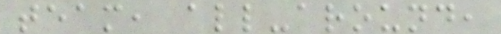team, all-around,
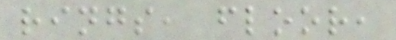rings, floor,
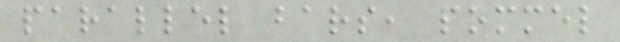parallel bars, pommel
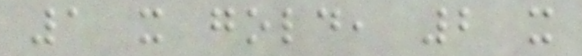1 x gold, 2 x
